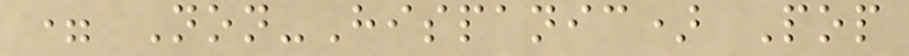= Non-Hispanic) Pop
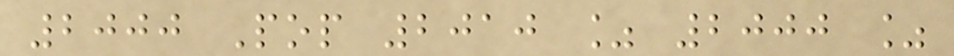2000 Pop 2010 % 2000 %
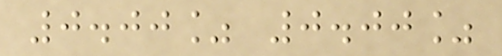0.00% 0.00%
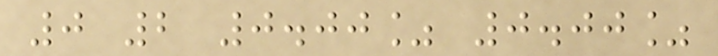0 2 0.00% 0.00%
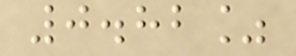0.82%
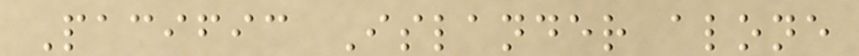Pacific Islander alone
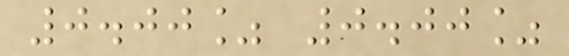0.00% 0.00%
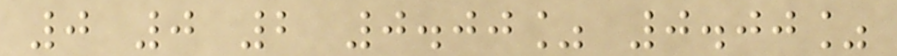0 0 2 0.00% 0.00%
